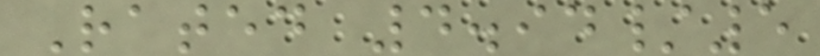Rated 4.94/5
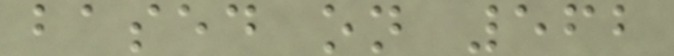based on 562
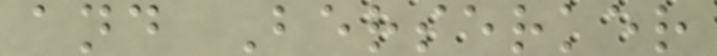and Berserker
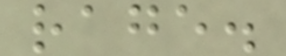rage.
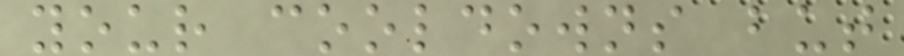your cooldowns but
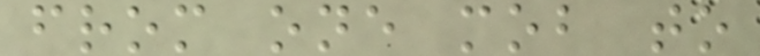from one mob to
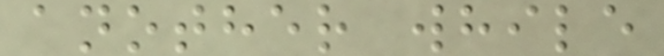another while
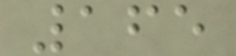165
